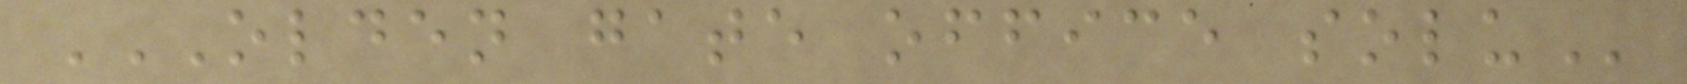OLDEN GATE OFFICE SOLU
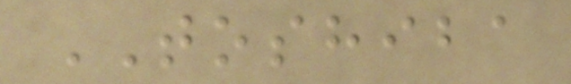TOSHIBA
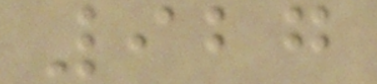927
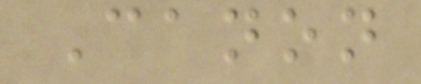Canon
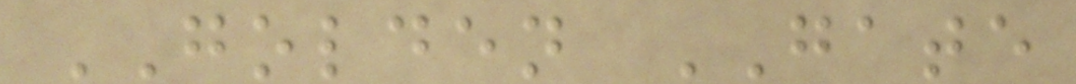GOLDEN GATE
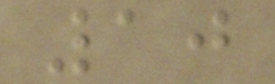10
